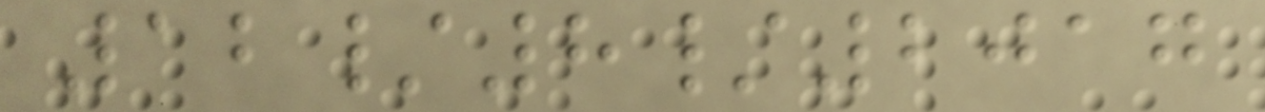12/8/2017
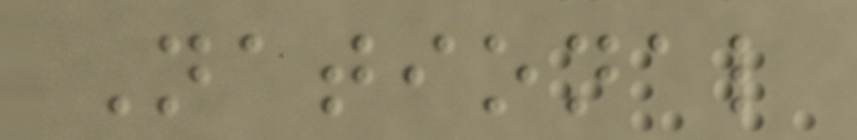National
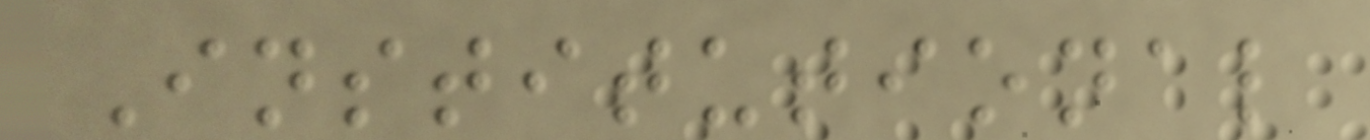Institutional
